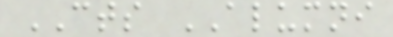CTS ALUMNI
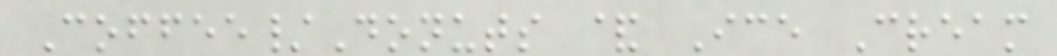Coffee/Donuts & Ice Cream
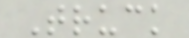Truck
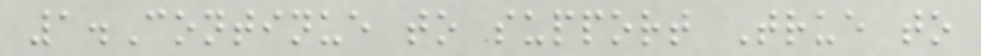1.Continue to support True to
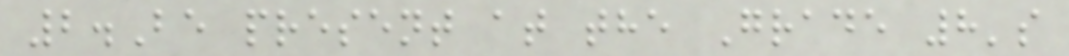2.Be present at the Grade 8's
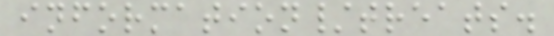information/treats.
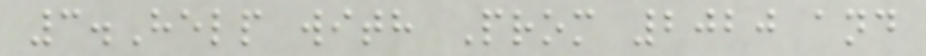3.Help with Prom 2020 and
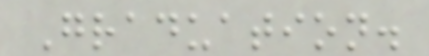Graduation.
